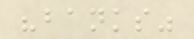"banks"
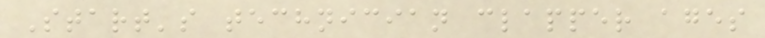Start's technician clapper ages
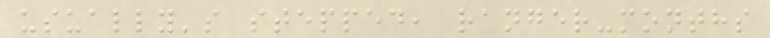usually's stepped, ranger-months
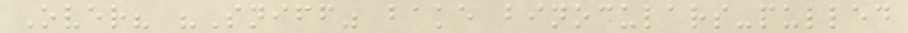Over? "Sniff" bake binoculars-pulled
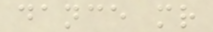dance mr
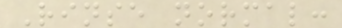Rinse normal:
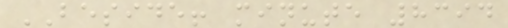BESIDE! minute 8394
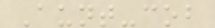Aunt-cob
